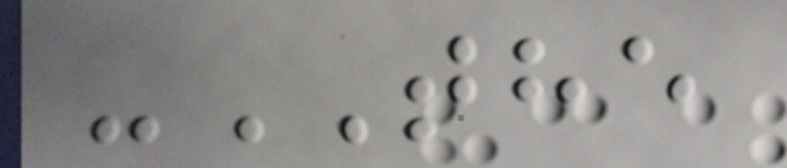-THE
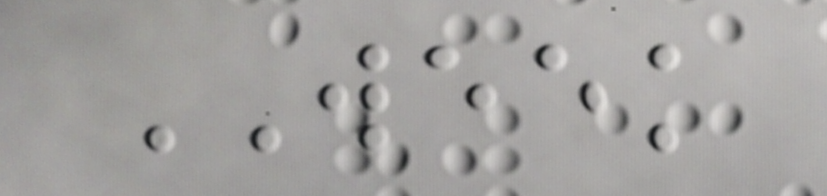WEEK
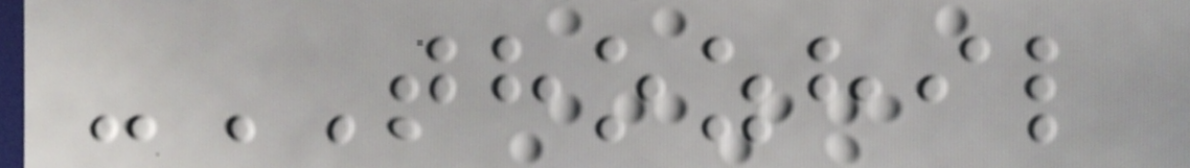-THOZHIL
